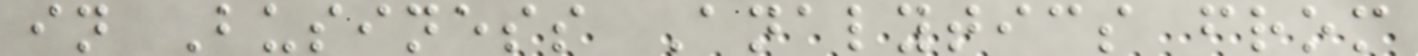in Business Analytics from
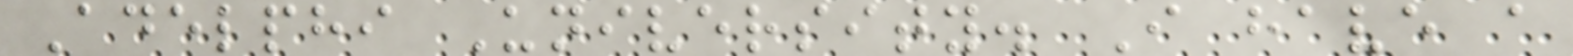Adelphi University. I have a
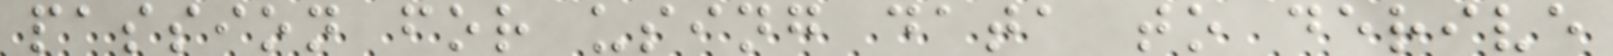passion for using data to derive
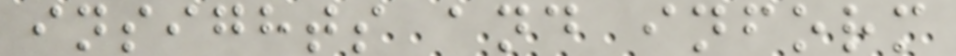insights and inform
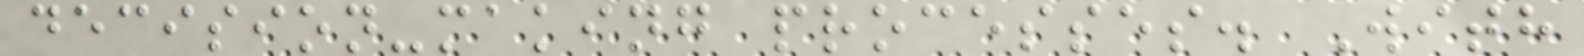decision-making processes. With
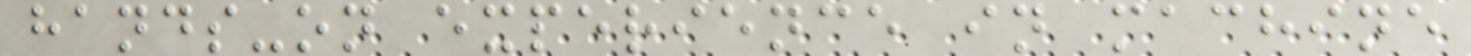hands-on experience in machine
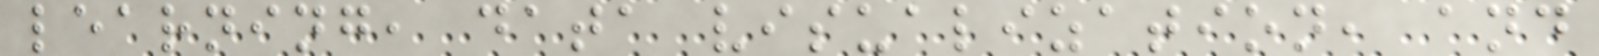learning, data visualization, and
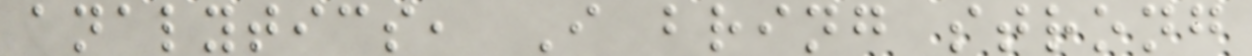analytics, I bring strong
